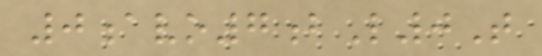0avo7bL0T
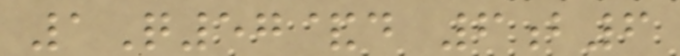1Q57&d 6b6
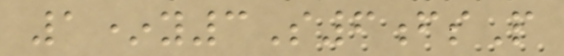1*y3S6fsP
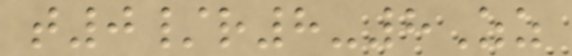t0/r8-8Zz
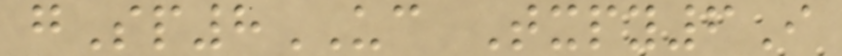gSp8UC Txpy6I
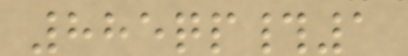885qp#1
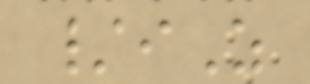/iZ
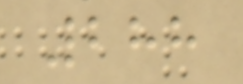288
